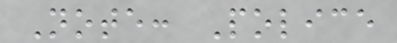Note: Police
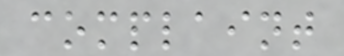complaint
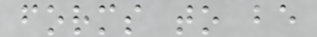forms to be
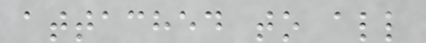attached to all
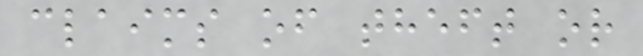claims of theft or
